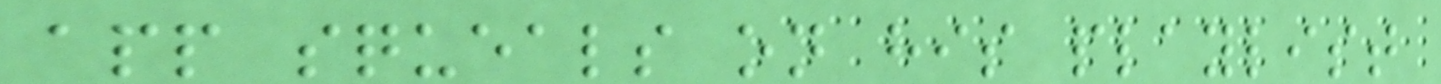app squeals on his playlist
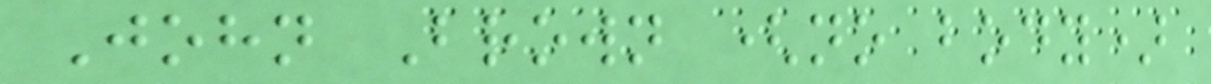John Brown (no body)
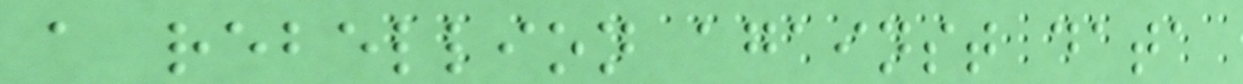a rebellion against data
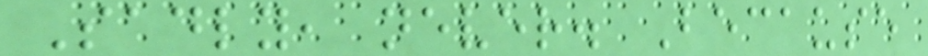Sadly, never. Because
